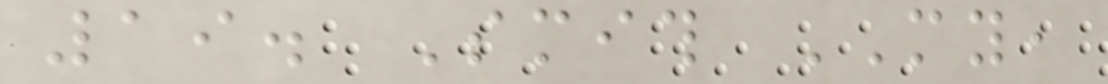19. Smith MY,
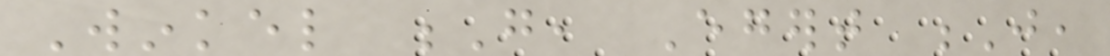Winkel G, Egert J,
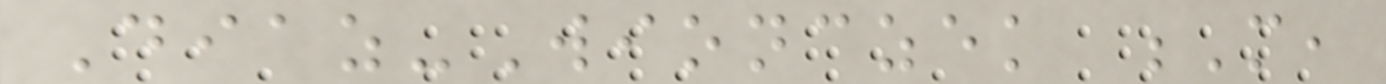Diaz-Wionczek M,
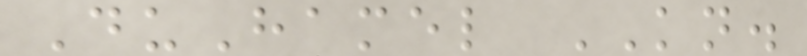DuHamel KN.
